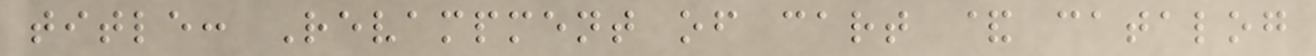title: Revampment of cart & catalog
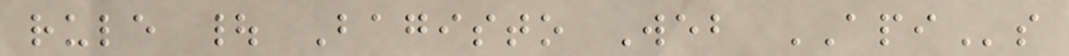rule | Bagisto Web APIs
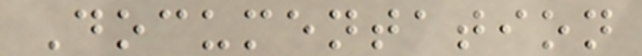Documentation
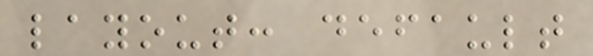layout: default
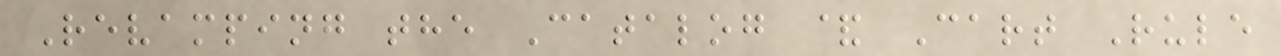Revamping the Catalog & Cart Rule
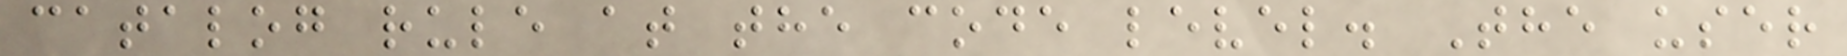catalog rule at the code level. The user
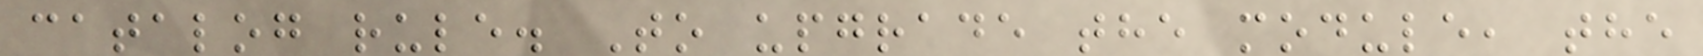catalog rule. To upgrade the module, the
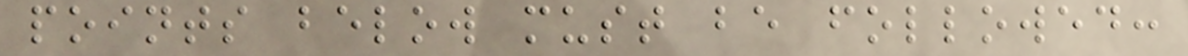points below must be followed:
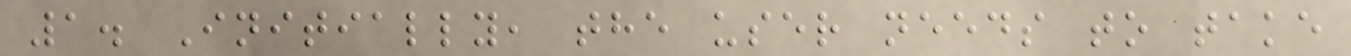1. Initially, the user needs to take
